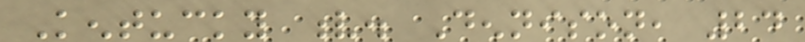Kentucky v. Dennison, 24
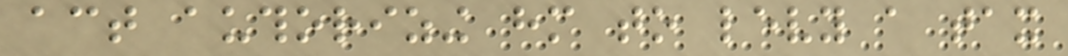act authorizing him to levy a tax
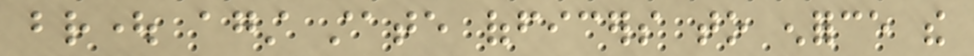brought against state officers to enforce the
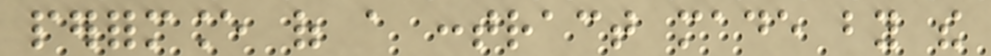performance of a contract made by the
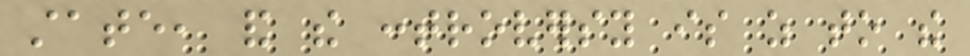state, and the controversy is as to the
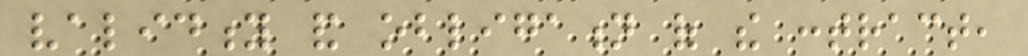validity and obligation of the contract,
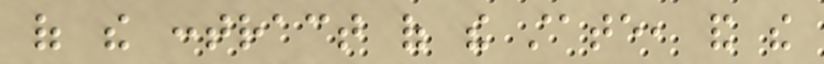of the contract of the state, and the
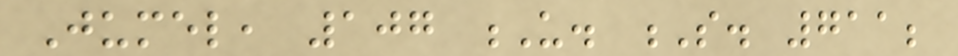Jumel, 107 U. S. 711;
